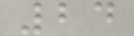24
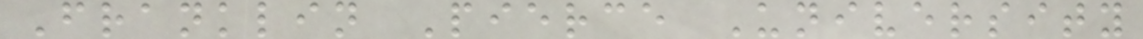Franklin Pierce University
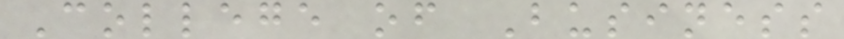College of Business
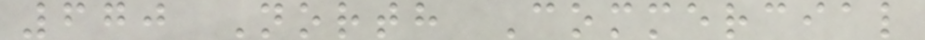670 North Commercial
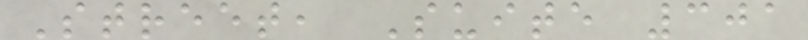Street, Suite 301
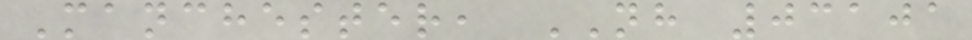Manchester, NH 03101
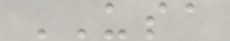USA
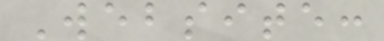Website:
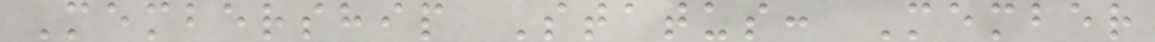Membership Status: Member
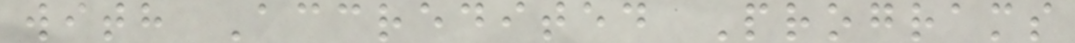with Accredited Programs
